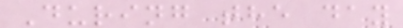During the day
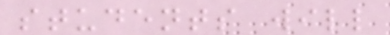students will
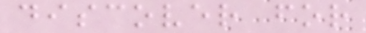discover for
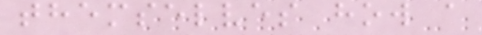themselves how a
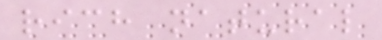rich natural
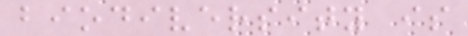biodiversity is
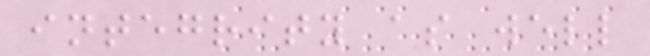integrity as well
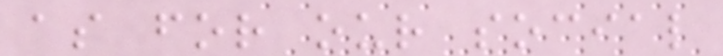as for our social
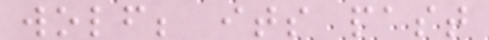wolf; its past
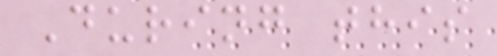During this
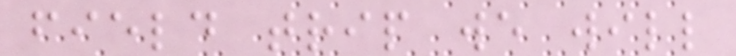field trip we will
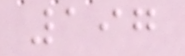197
